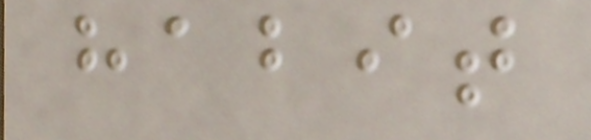habit
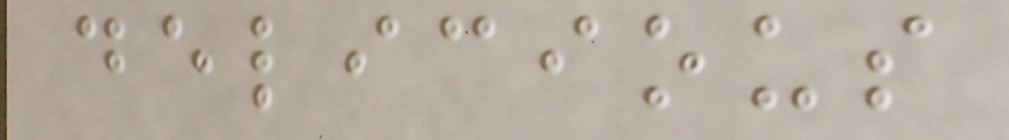delicious
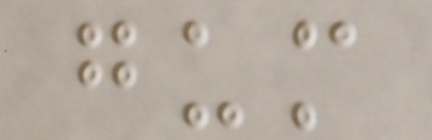gum
